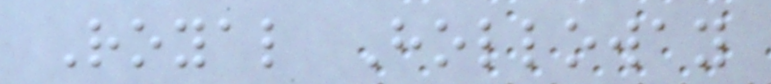Royal Holloway
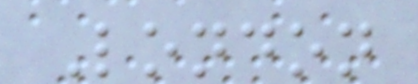London
